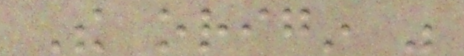The origin was
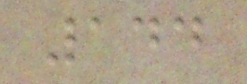144
